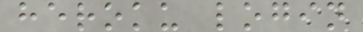heroku login
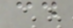cd
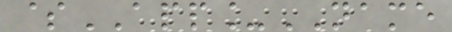$APP_NAME
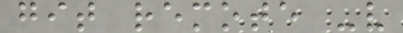git remote -v
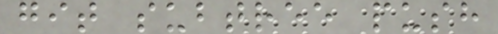git subtree push
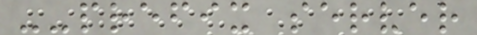--prefix server
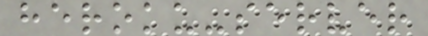heroku-server
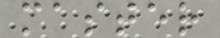master
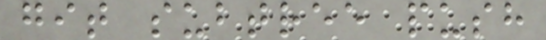git subtree push
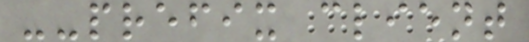--prefix client
